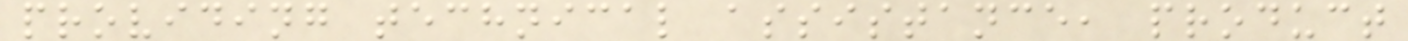providing technical assistance, product
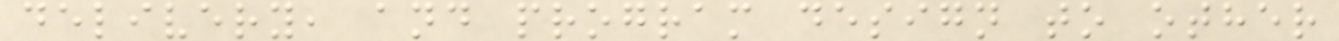delivery, and program design to other
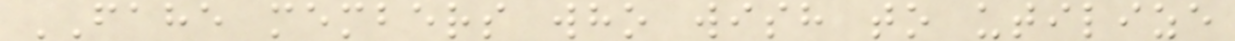FAHE members who wish to utilize
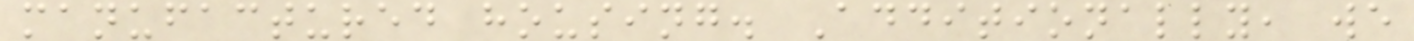manufactured housing. Additionally, we
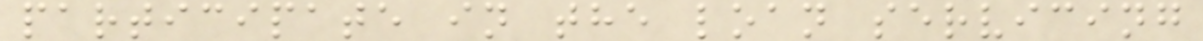participate in the loan servicing
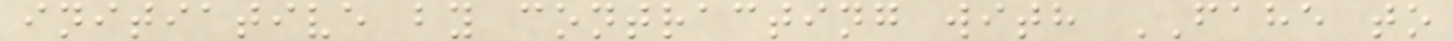initiative by contracting with FAHE to
